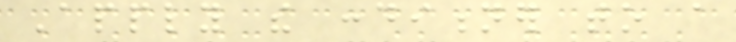Apply the conditioner to a
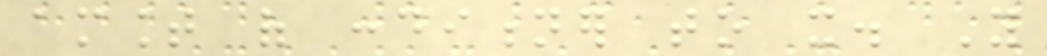amount of conditioner to it. You
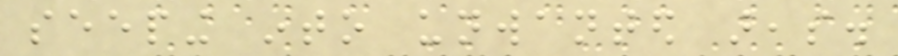seeping into unwanted areas.
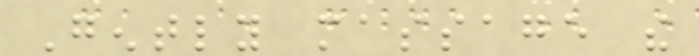Gently massage the
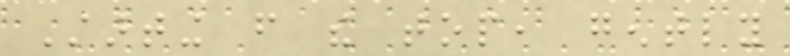Starting from the top, gently
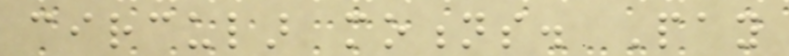circular motions. Pay
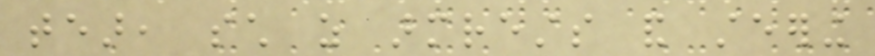tear, such as armrests and steering
